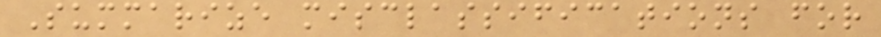Summarize misclassifications for
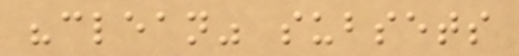"clean" subsets
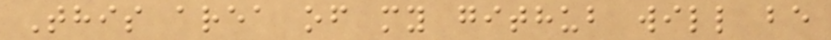This area of my github will be
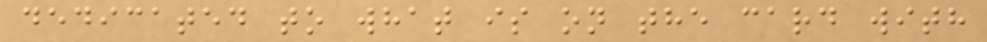dedicated to what is on the card with
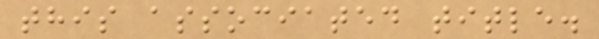this associated title.
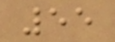55
